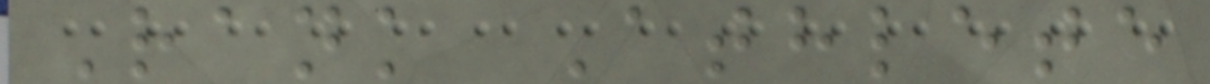Rank Athlete
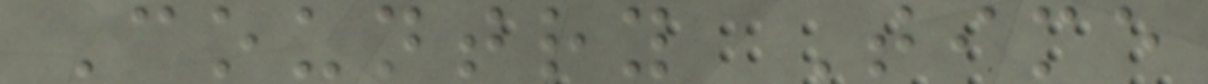Country Time
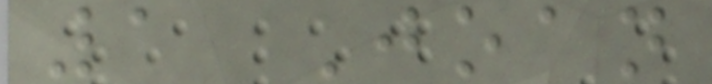1 Joan
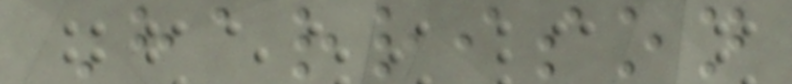Harrison
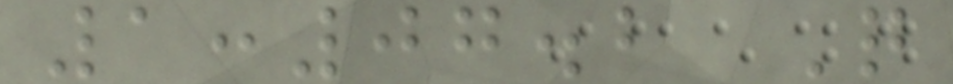1:07.2 Q
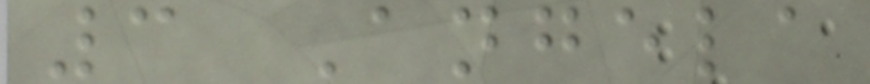3 Angela
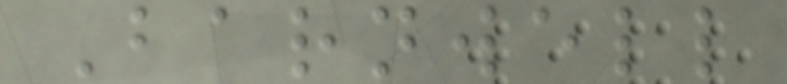Barnwell
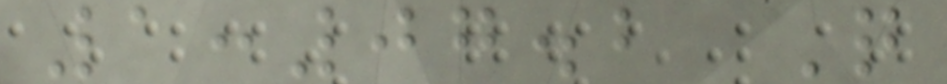1:07.2 Q
